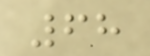68
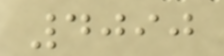4090
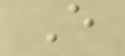E
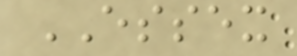ESSEX
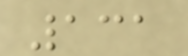131
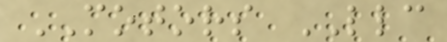MOTORS LLC
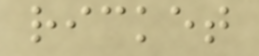ricket
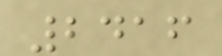2416
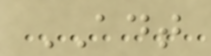ADT
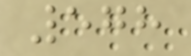578
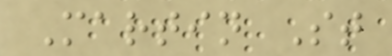Martin St
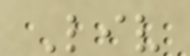Liv
